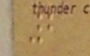2
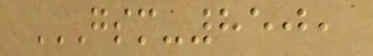GSM-850,
